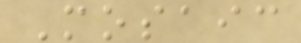Mosaic
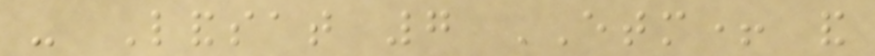- Landsat 7 ETM+ and
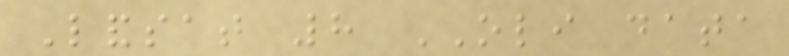Landsat 8 OLI data
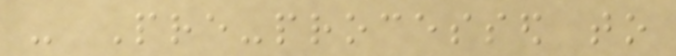- Pre-processed to
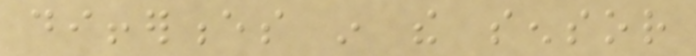differences in the sensor
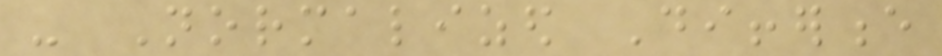- Normalized Difference
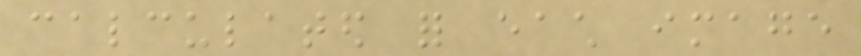calculated for each image
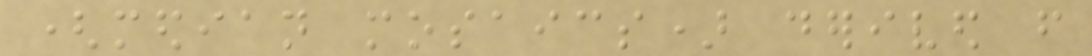(median mosaics) derived from
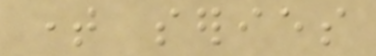time series
